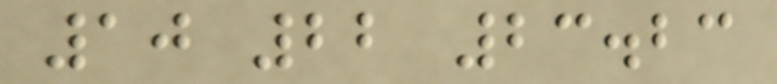10 22 23.23
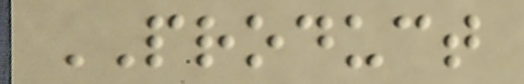PRODUCT
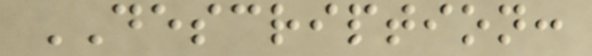DESCRIPTION:
